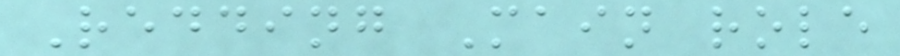Redding Main role
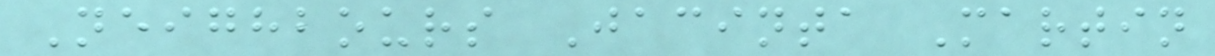Neighbours Jacinta Martin
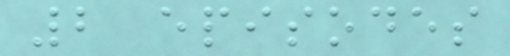2 episodes
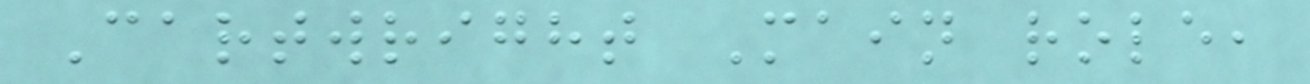Cartwright Main role,
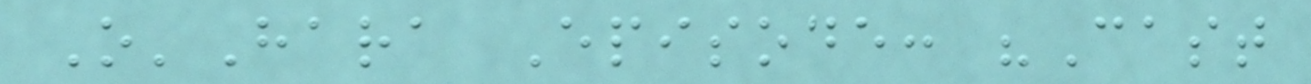O'Hara Episode: "Cast
